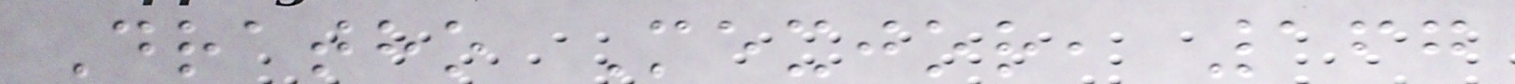Dratho Mexjor, 167
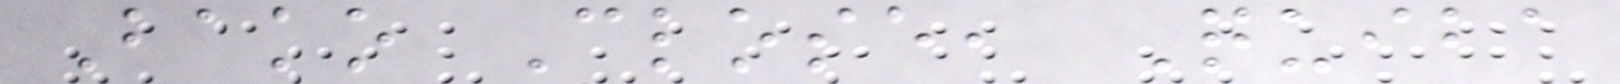Bako Close, Quiba
